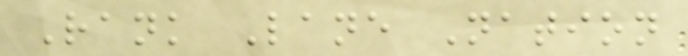Rank Lane Nation
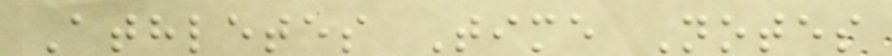Athletes Time Notes
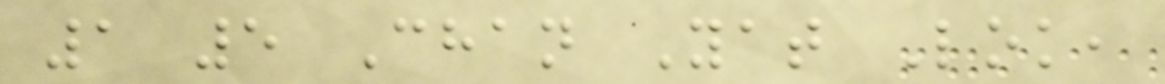1 5 Chan Yat Lok,
